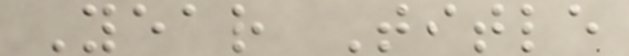Year Title
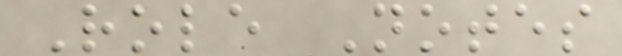Role Notes
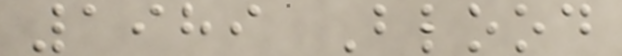1989 Blood
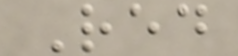Red
